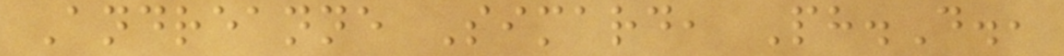Andreanne Simard, Ph.D.,
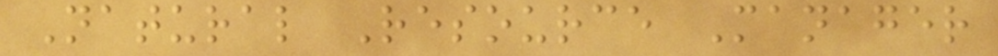Natural Resource Manager
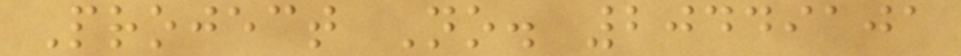Project No. 20449101
